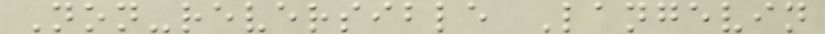Non-reversible Langevin
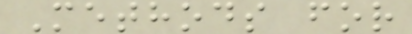Methods for
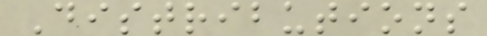Distributions
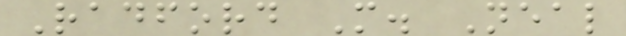Radford M. Neal
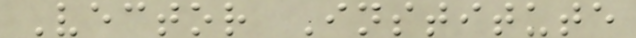Vector Institute
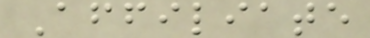Affiliate
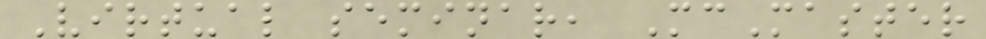Virtual seminar, McMaster
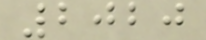2020
